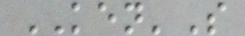KEN'S
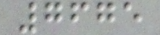7675
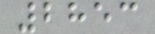2853
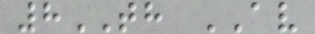8TH AV
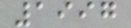1997
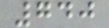740
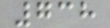738
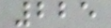225
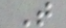T
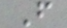F
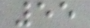55
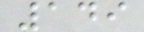149
